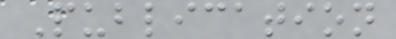Publication
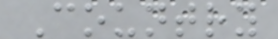Country
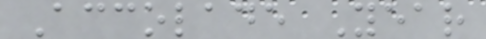Accolade Year
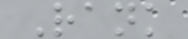Rank
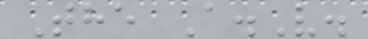The A.V.
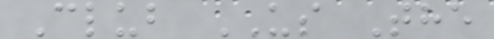Club US The
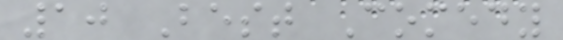10 Best Comedy
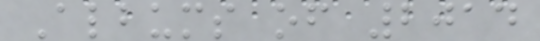Albums of 2014
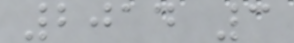2014 3
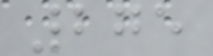275
